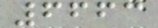6663
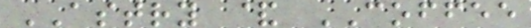ASTRY & COFFEE
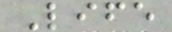Life
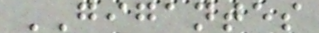GIGANTES
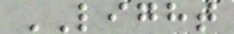LIGHT
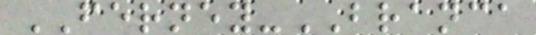FERNEY-BRANCA
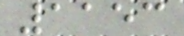1153
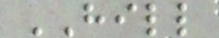HILL
